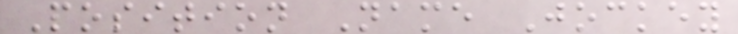Position Name Jockey
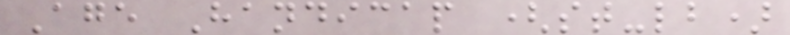Age Handicap (st-lb)
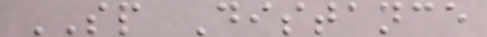SP Distance
